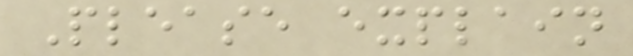Please explain
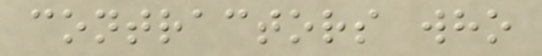contractors who
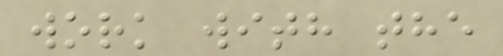work with the
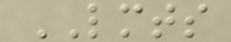LMTS
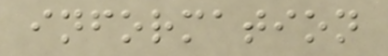information
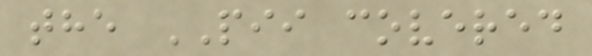the PII covered
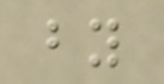by
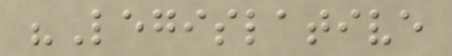"Legislative
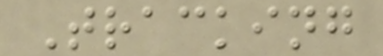Tracking
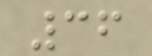36
